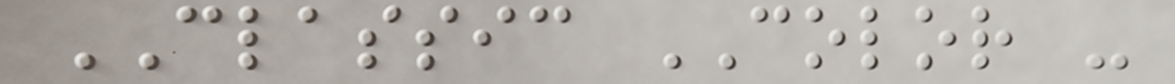CLASSIC COLOR -
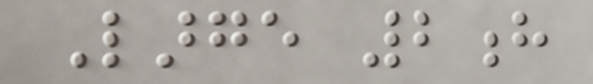Large 2h
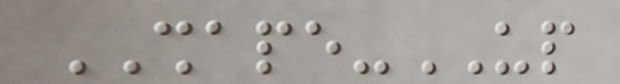SHAPE-UP
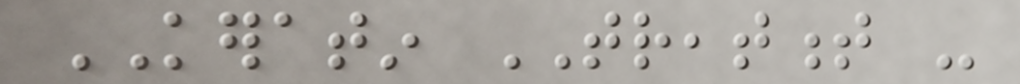KERATIN TREATMENT -
